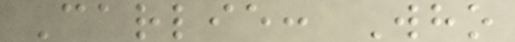Carlie: Who
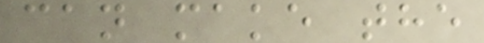can make the
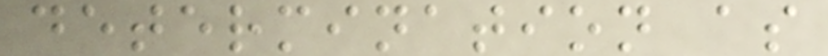determination as
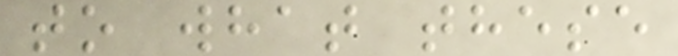to what these
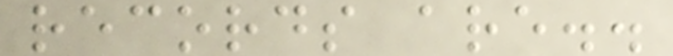records are..
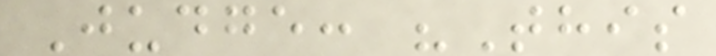Judge: "This
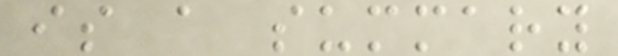is a summary
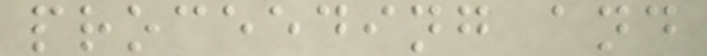proceeding and
